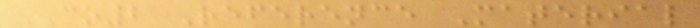CO2 Reference Material
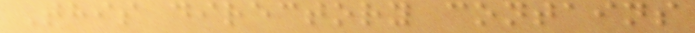This directory contains
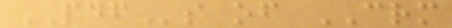PDFs of CRM
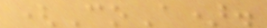(CoA).
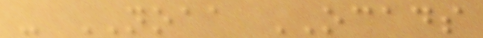- NOAA OCADS
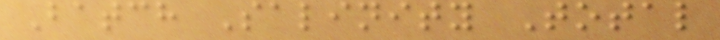Batch Salinity Total
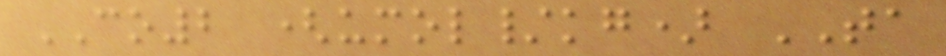CO2 (umol/kg) TA
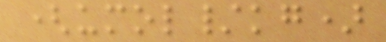(umol/kg)
